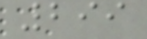299
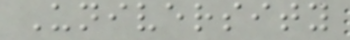University
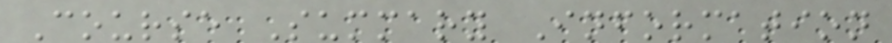Course Summary Information
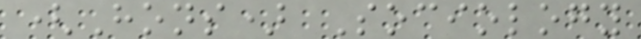(Hons) Sociology
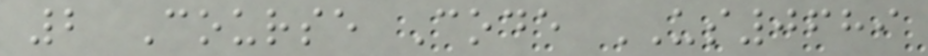2 Course Code US0689
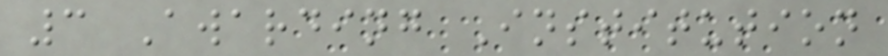3 Awarding Institution
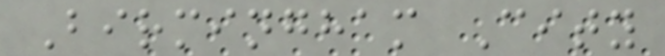Birmingham City
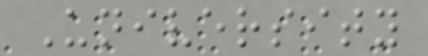University
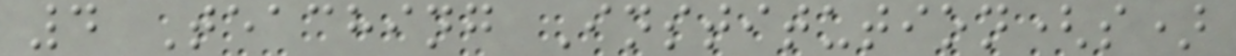4 Teaching Institution(s)
